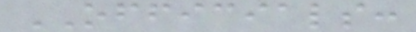OFFICIALS:
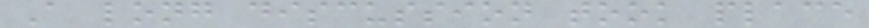A long discussion took place
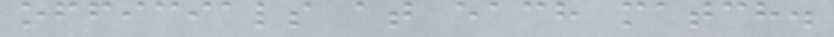officials at each match.
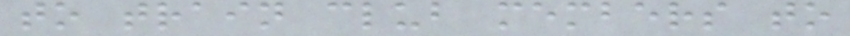to train club members to
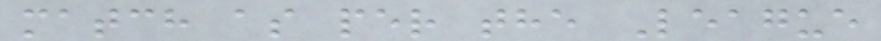match as per the League
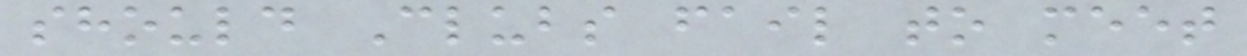should Clubs fail to meet
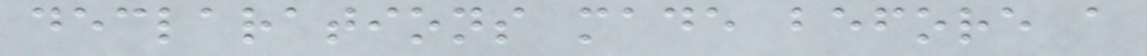declarations made before a
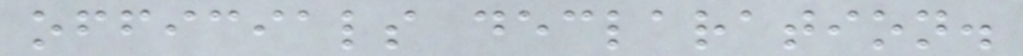officials declaration.
